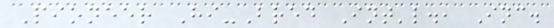Pioneer Hi-Bred Int'l., Inc.
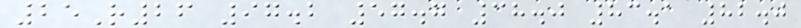25R26 97.2 57.7 38.0 83.1 82.0
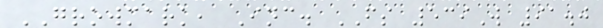GROWMARK, Inc. FS 539W 91.0
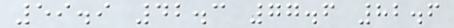59.9 42.3 77.6 82.6
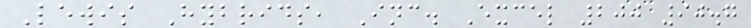Lewis Hybrids, Inc. Excel 200 90.7
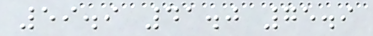59.9 41.0 75.9
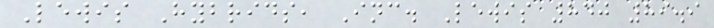Lewis Hybrids, Inc. Lewis 840 89.9
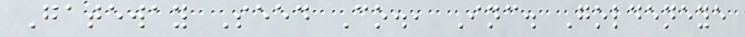Gateway Seed Co., Inc. Goldeneye
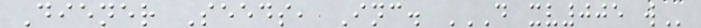Diener Seeds, Inc. D XV005 W
